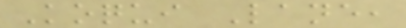Koqui Lane,
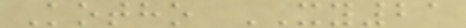Kotho XY21
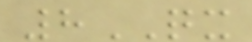8QX
